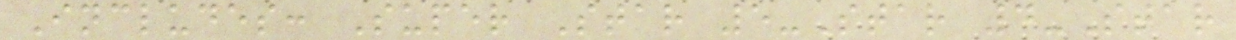Includes: Super Star 5-Star 4-Star
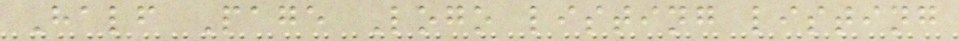Half Page Logo listing listing
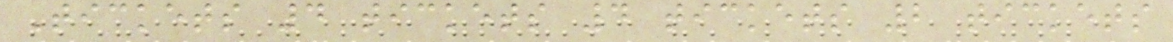Tickets 4 tickets 4 tickets 2 tickets
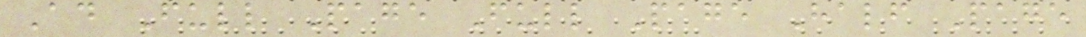Ad Full Page Full Page Half Page
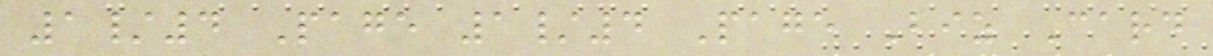1/4 Page 1/4 Page Biz Card
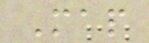Map
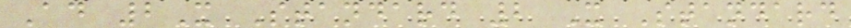Ad 2X Standard 2 X Standard
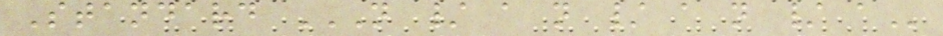Standard N / A N / A N / A
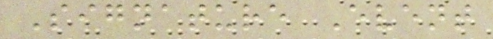Signature Event
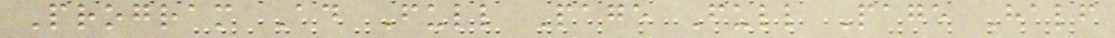Program Ad Full Page Full Page Half
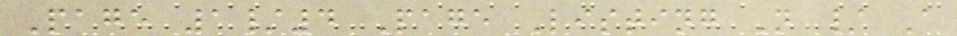Page 1/4 Page Listing N / A
